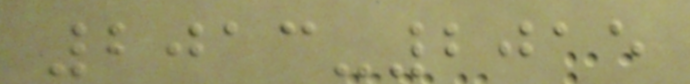2013-2015
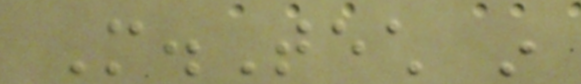M.Tech in
